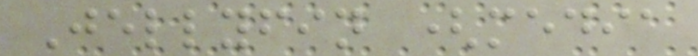Jellyfin (media
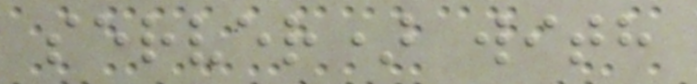server) with
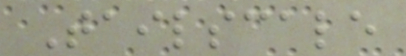Tailscale
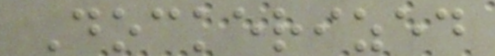Dockerized
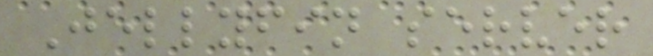Jellyfin server
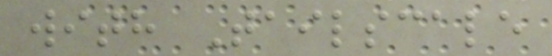with Tailscale
